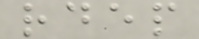rdep
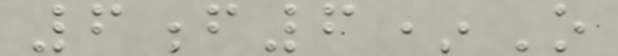6f6*O
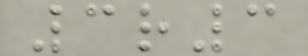3r3
